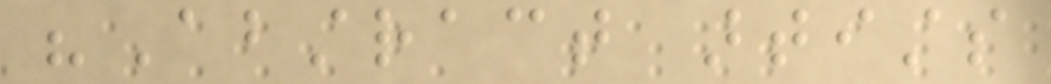"Abstract artists
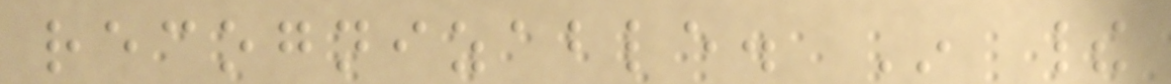recognizable. In their
